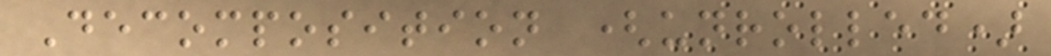Decomposition (unrolled)
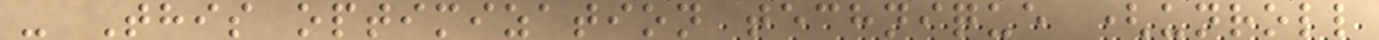- This optimization technique (unroll
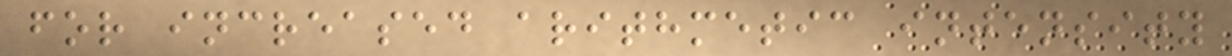for increased arithmetic intensity
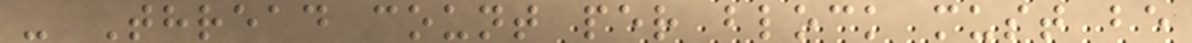- Thread count per block must be
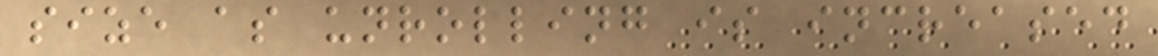size as unrolling is increased
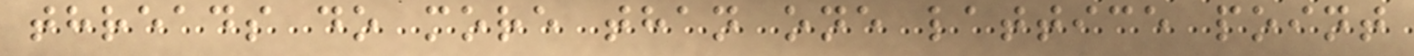threads do more than one lattice point
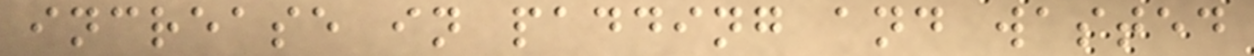increase in padding and wasted
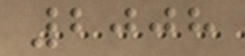2008
